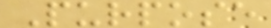Purpose
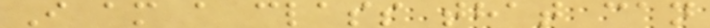I am a class that can
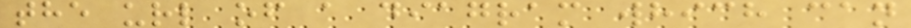the url of a diagram which can
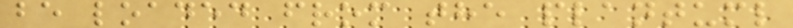be loaded from the plantuml
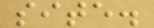site.
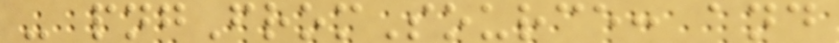- pngFromSource: and
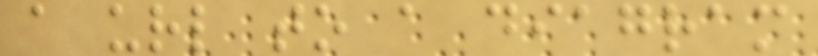a url to a diagram
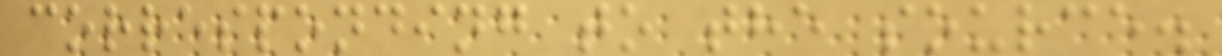corresponding to the source.
